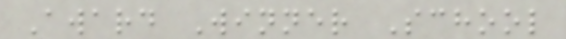Award Winner School
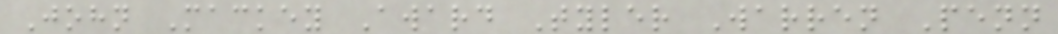John Mackey Award Tyler Warren Penn
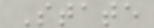State
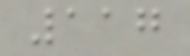117
